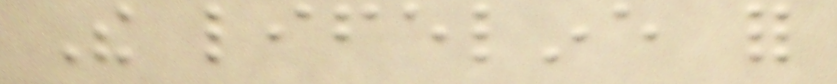The lifeline for
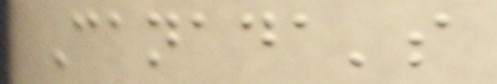Canada's
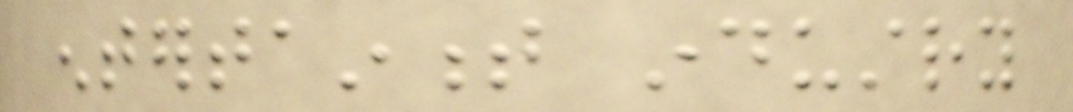entertainment industry
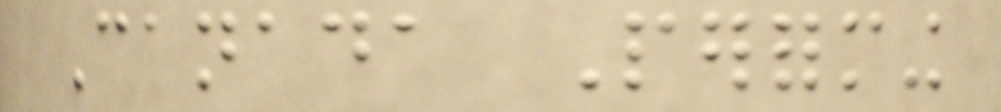Canada Performing
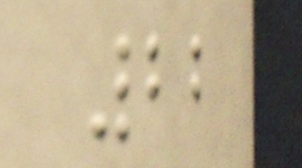22
